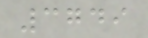3749
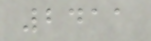2411
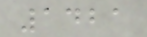1421
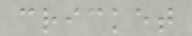cricket
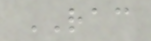RAC
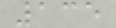135
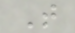T
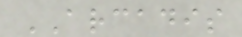ARCADIS
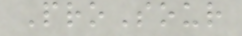ProSour
